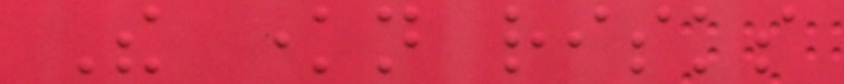The known risks
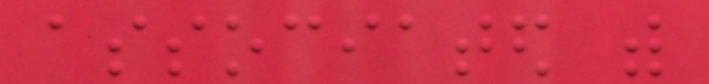associated with
